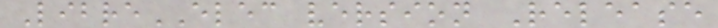LibreELEC version Release
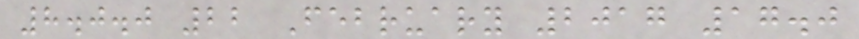8.0.0 22 February 2017 17.0
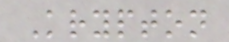Krypton
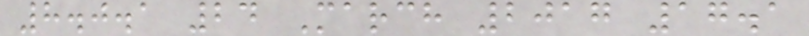8.0.1 24 March 2017 17.1
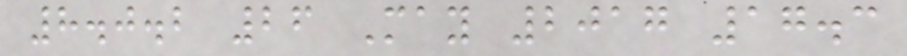8.0.2 26 May 2017 17.3
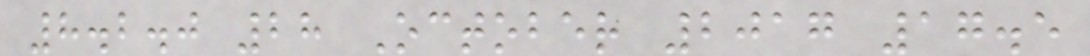8.2.0 28 October 2017 17.5
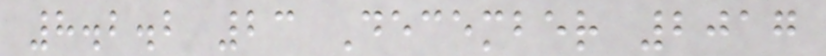8.2.2 23 December 2017
